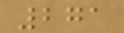271
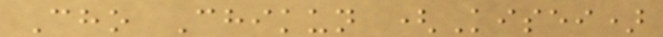Cho Chikun (Kisei)
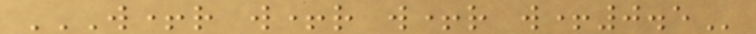W+R W+R W+R W+0.5
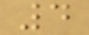4
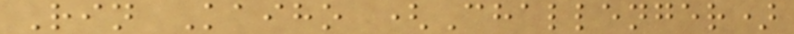Rin Kaiho (Challenger)
